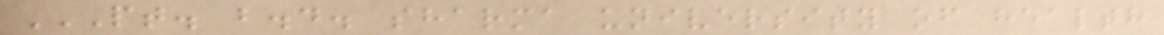PT. B.D. SHARMA UNIVERSITY OF HEALTH
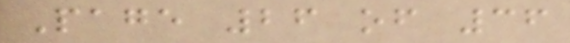Page 26 of 36
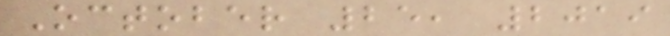October 25, 2019
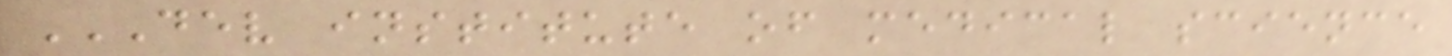DEV INSTITUTE OF MEDICAL SCIENCE
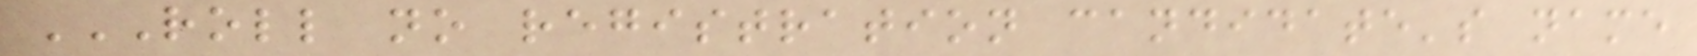ROLL NO REGISTRATION CANDIDATE'S NAME
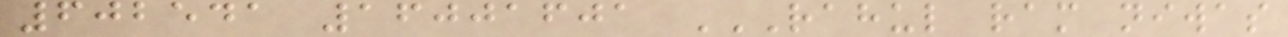602541 16001601 RAHUL RAM NIWAS
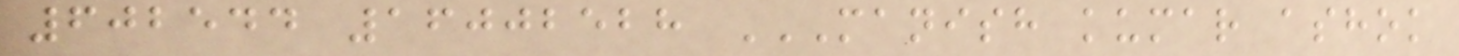602544 16002528 MANISH KUMAR ASHOK
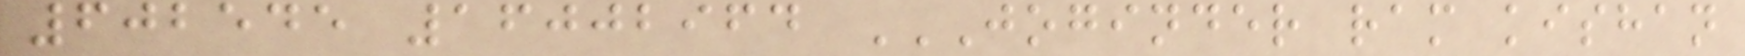602545 16002964 JOGINDER RAM KISHAN
